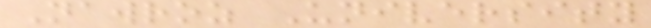Nawroz University
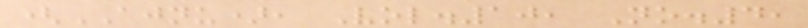(AJNU), Vol.10, No.4,
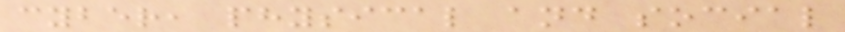cyber, physical and social
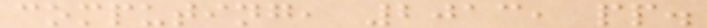computing, 2013, pp.
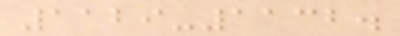1129-1132.
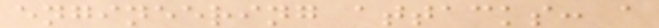engineering attacks: a
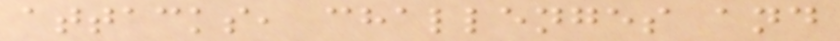attacks, challenges and
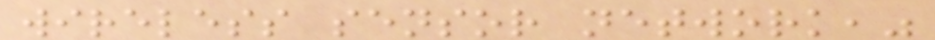wireless sensor network,"
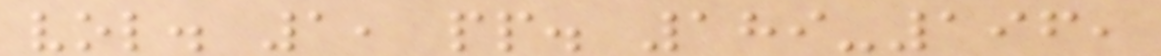vol. 1, pp. 189-196,
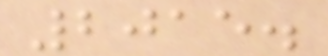2015.
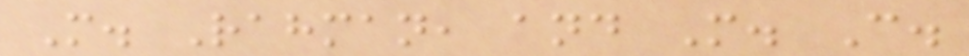M. Rahman, and M. C.
